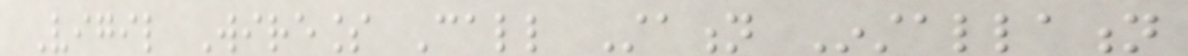Vigil Wireless Call Station Installation
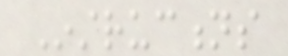Instructions
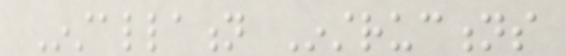Installation Instructions
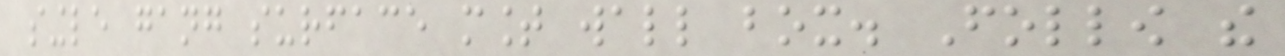single gang surface mount wall box. Follow the
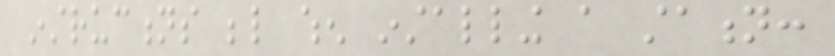instructions below when installing a station:
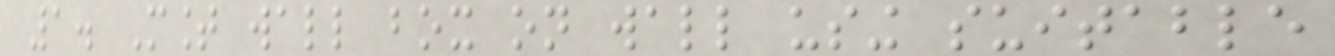1. Mount wall box on wall using suitable
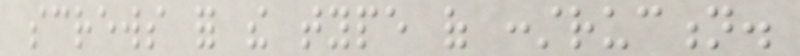screws for the type of construction.
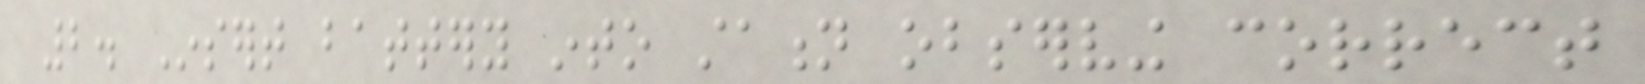2. Insert battery into station observing correct
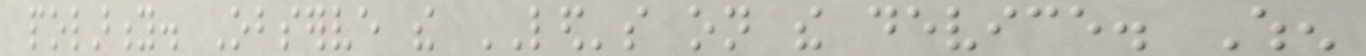polarity. Observe the LED's on the device. When
